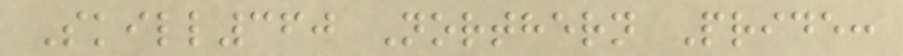Skill360 Northern Pride:
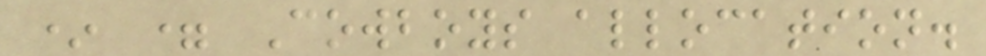* = Cowboys allocation.
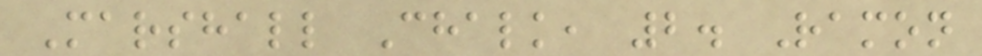Marshall Chalk, 2. Ramon
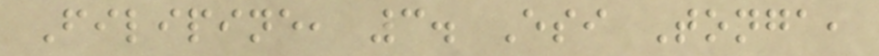Filipine, 3. Esi Tonga,
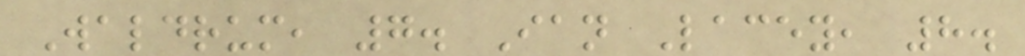Waldrum, 7. Ian Lacey, 8.
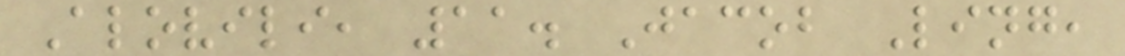Alovili, 11. Jacob Ling,
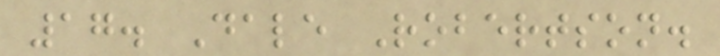17. Dale Robertson.
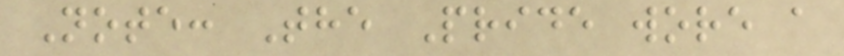Note: The Pride wore a
